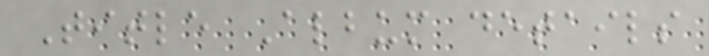Title Album details
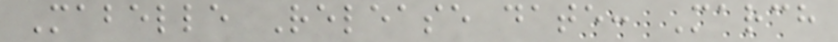Mabelle Release date: March
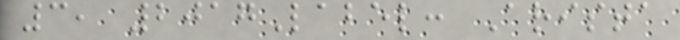3, 2017Label: Arista
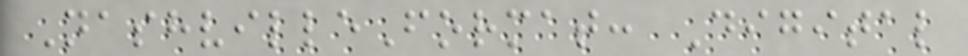NashvilleFormat: Digital
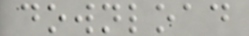download
